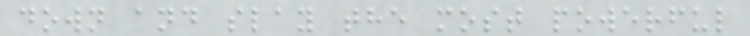down and slay the most powerful
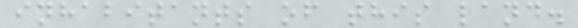inhabitants of this land.
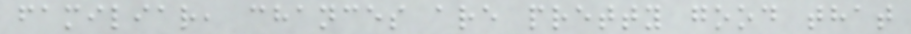familiar, chances are pretty good that
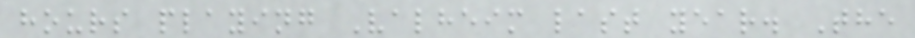hours playing Valheim last year. The
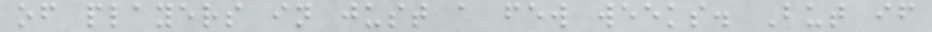of players in just a few weeks. But if
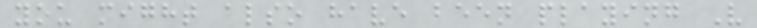you might also have been playing V
